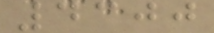4300
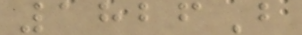1826B
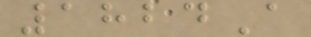1824A
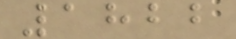1822
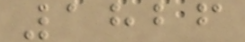1826
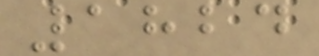1824
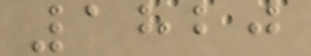1820
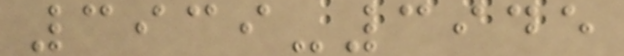3939-3945
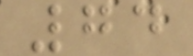74
